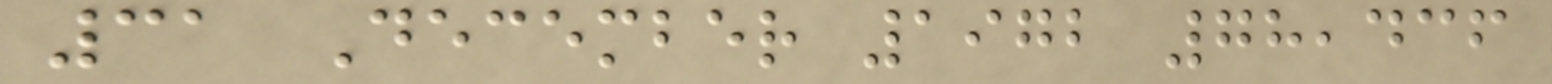31 December 1972 78,436
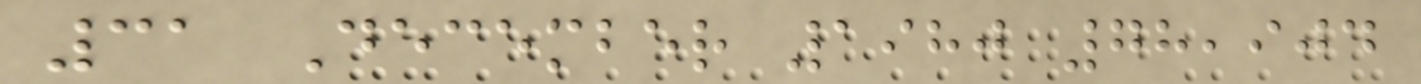31 December 1980 78,904
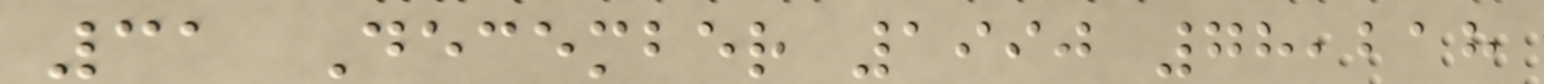31 December 1990 78,218
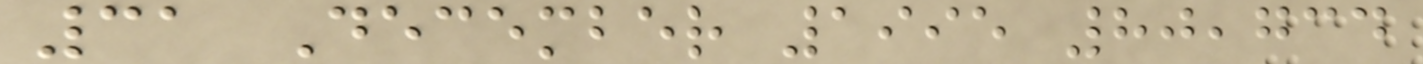31 December 1995 80,734
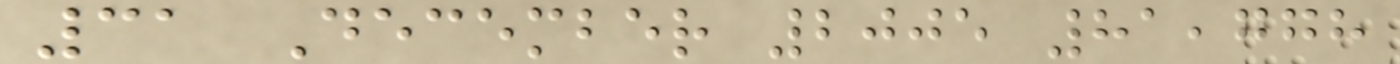31 December 2005 81,778
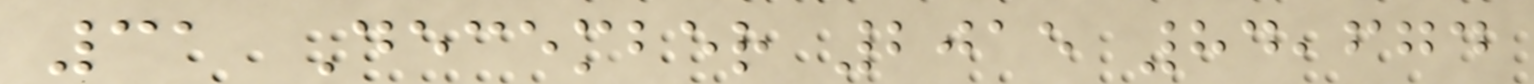31 December 2015 84,674
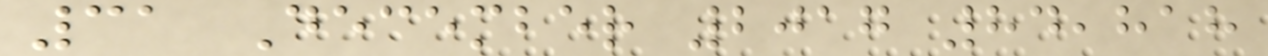31 December 2017 84,818
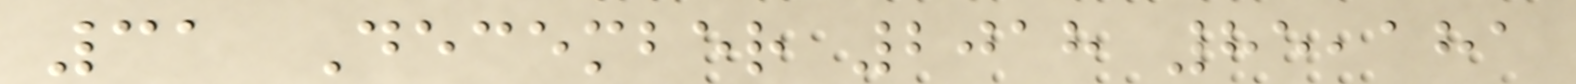31 December 2018 85,181
